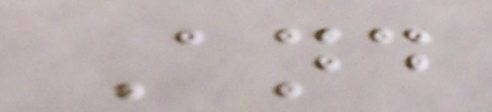And
